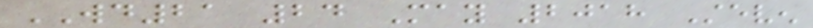WD21 24 May 2018 Steven
